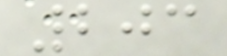203
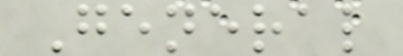General
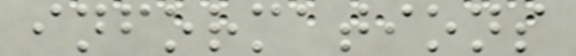informations
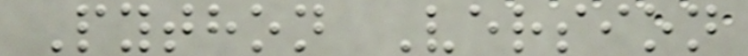Python Version
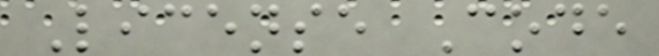License Code
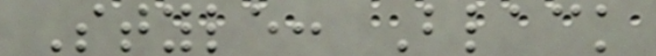Style: Black
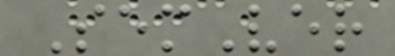SemVer
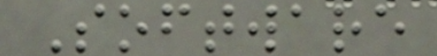Software
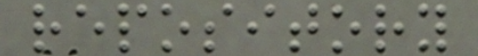repository
